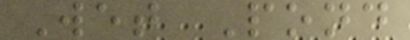Wet Pond
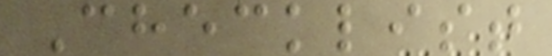Checklist
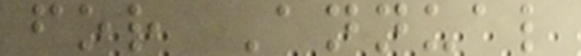for Annual
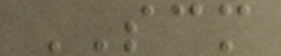SCM
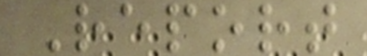Report
